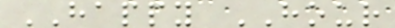HAPPY HOUR
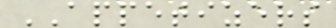APPETIZERS
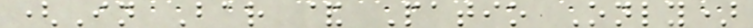(In Bar & Patio Only)
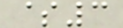$3
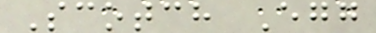Scotch Egg
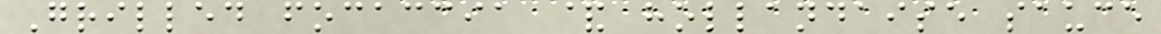Grilled focaccia & hollandaise sauce
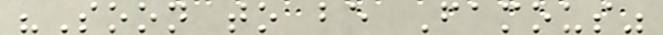"Soon to be Famous"
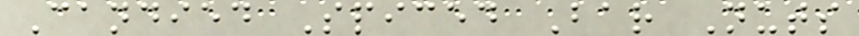Candied Spiced Bar Nuts
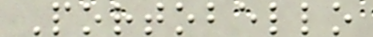Portobello
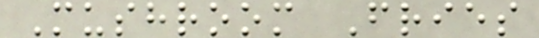Mushroom Fries
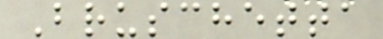Bruschetta
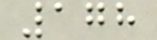178
